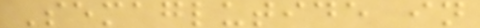Semaglutide in
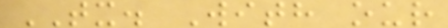TX. With our
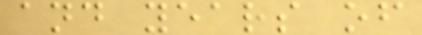and years of
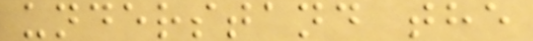understand the
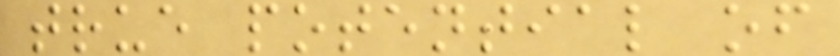true potential of
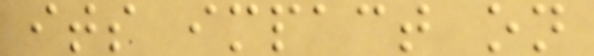its impact on
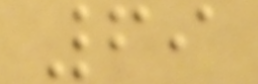69
